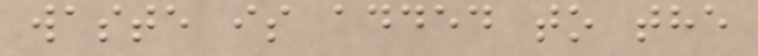waste is added to the
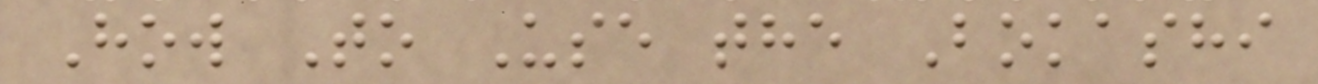How To Use the Bokashi
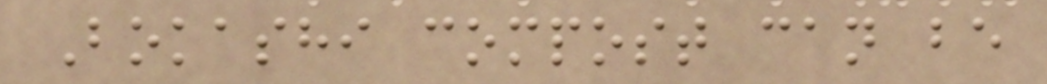Bokashi compost can be
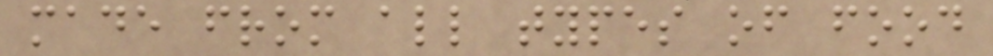made from all types of food
